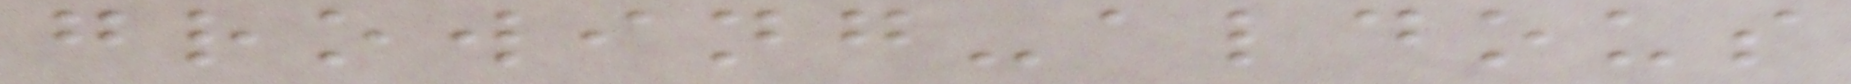growing-aldous
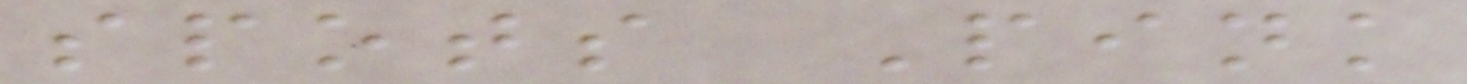spots Pink
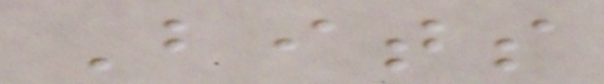Bits
